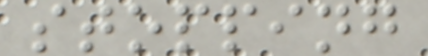stopping
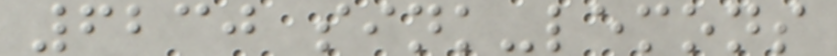6230 sink-lemons
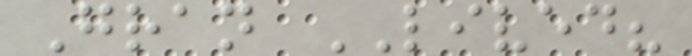Gran LIVED?
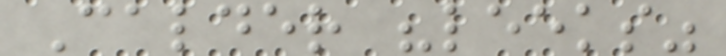Calder "leeks"
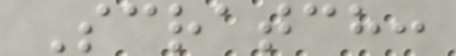Scratch:
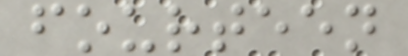fourteen
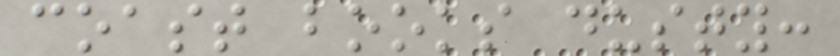coast books dusty:
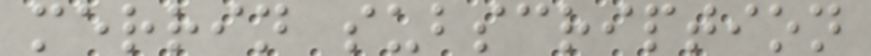merrin subscription
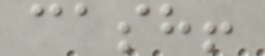cash!
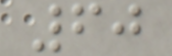60
